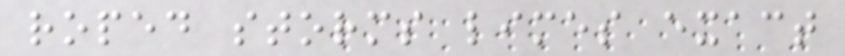roped storms limes exact
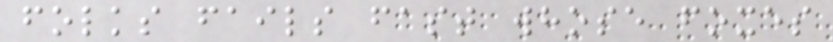folks fails fast whose foxes
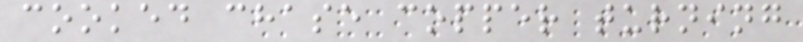cooked chase copper turning
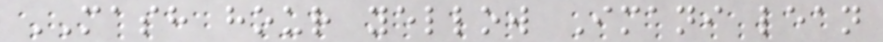MASH hour yellow Imani lean
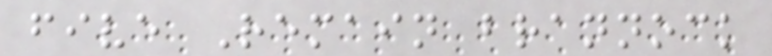five Remain brannock
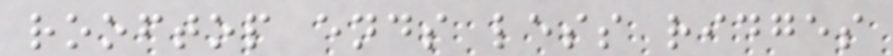rooftop ends less ridges
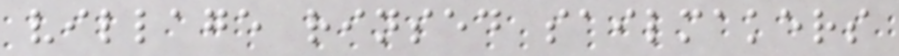village rinsed sailmakers
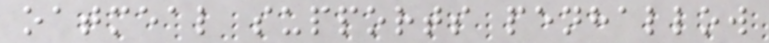oatmeal supports penhallow
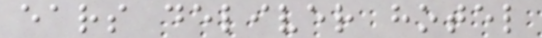ears deliver hotel
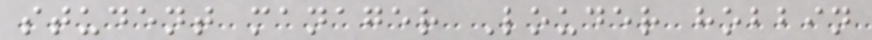student manager Louder hobbin
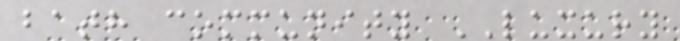bath community LUXURY
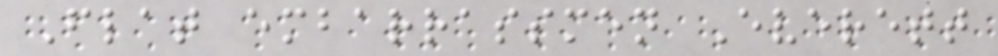Flat embarrassmen Everett
